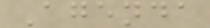Agenda
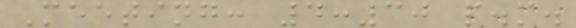Meeting: 4:30 p.m.
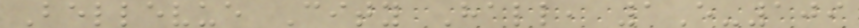Bellevue City Hall, 1E-109
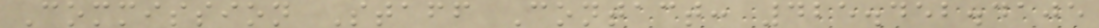Commission Staff Contact: 425.452.4105
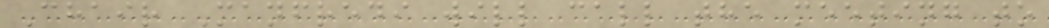Chair Manfredi will call the meeting to
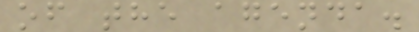of the agenda.
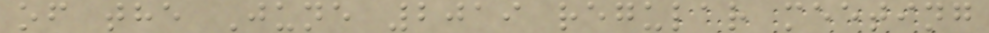of the June 2019 regular meeting
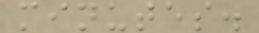minutes.
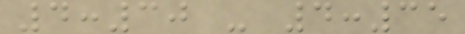4:30 - 4:35
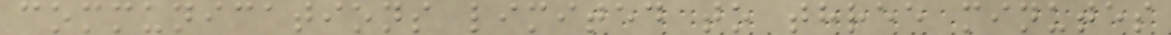communications limited to three minutes
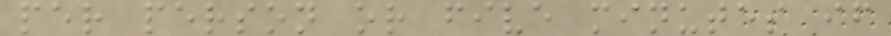per person or five minutes if
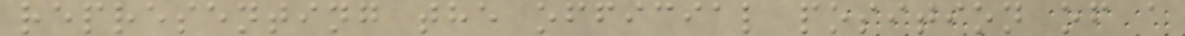representing the official position of a
